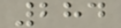284
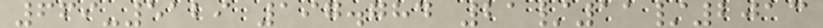669-5129 197.784 21/11/2013
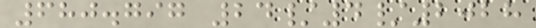680.797 24/4/2028
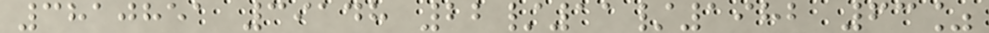3810851 39148 22/11/1982 63%
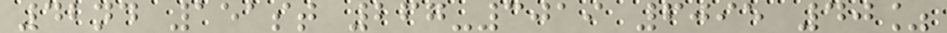42nd 151st 267-3019 6095 40%
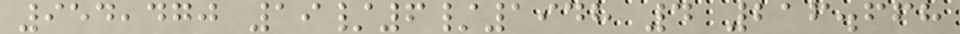954,470 19/6/1948 4 216.668
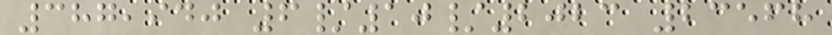387,940 6/10/2023 23568
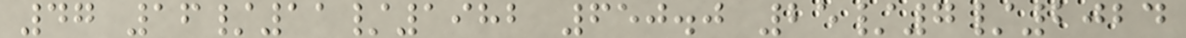47 16/11/1982 650.0 25/7/2024
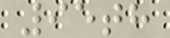95th
